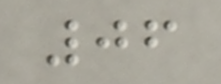06
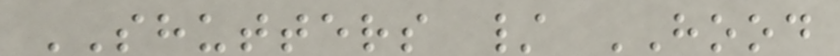SHUTTERS / HOOD
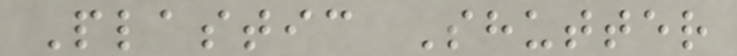Plastic Shutter
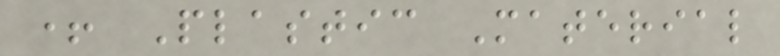+ Plastic Material
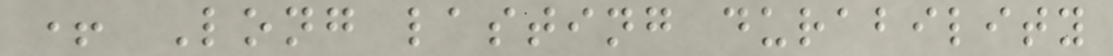+ Long lasting durability
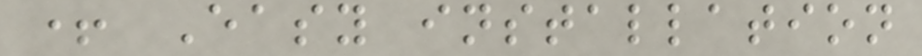+ Easy installation
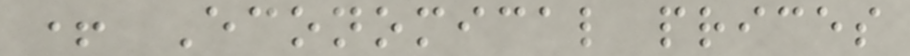+ Economical prices
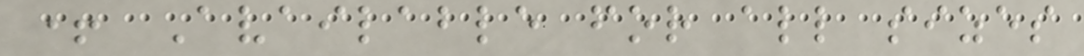+ Available for all sizes
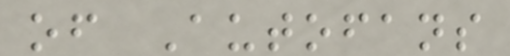of Autofans
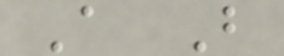A B
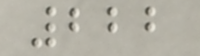222
